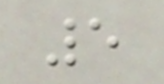5
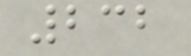232
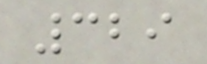329
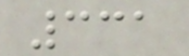331
